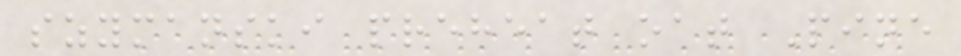szymanski preheat oat Pine
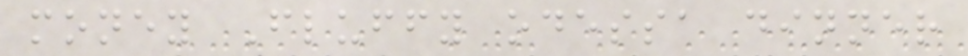money Fluffy odessa dinner
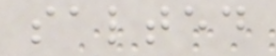salted
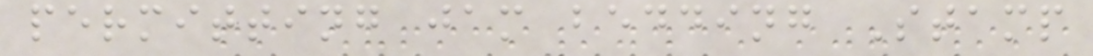permitting jam bedding Stamp
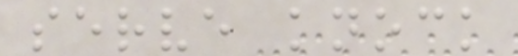serve knock
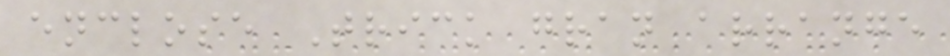enclose Trick gran arrange
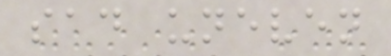sad uneven
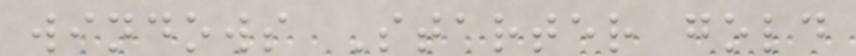windows Starter gold
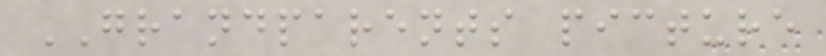GRANDPARENTS picture
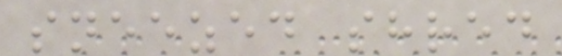sneezed shred
